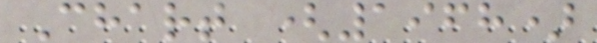Chart (1968)
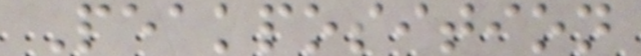Peakposition
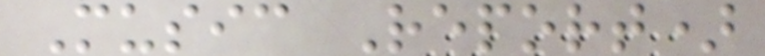Music Report)
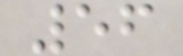56
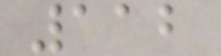112
